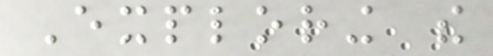Exploring the
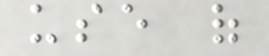use of
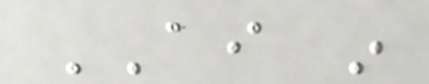AI in
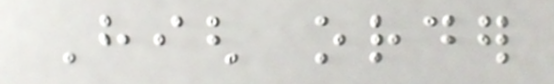High order
